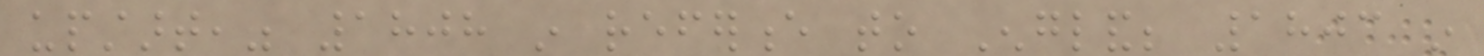upstart," 1808 in reference to England; 1803 in
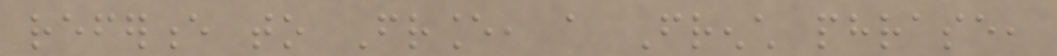reference to France, a French phrase,
